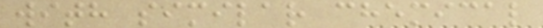with similar chemical
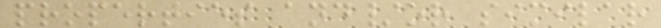properties and/or similar
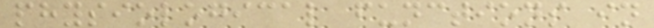physiological functions in
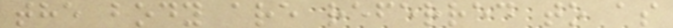the body are referred to as
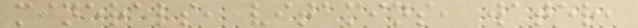minerals, vitamins, water,
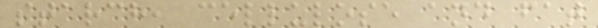starch, cellulose and fat
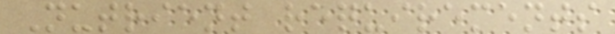Nutrient requirements
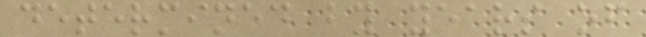determined by years of
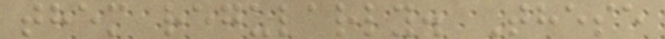them regularly. These
